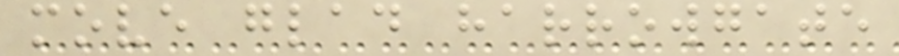move glad harrowgate
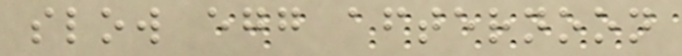slow egg afternoon
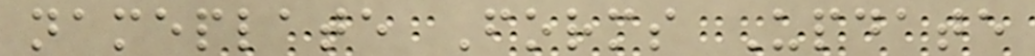nameplate Forms Update
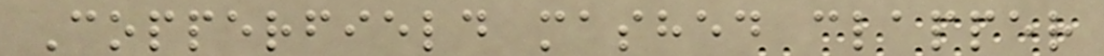Copperfield mashed clapper
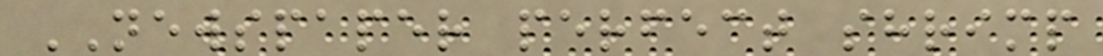NEWSPAPER perfect shrimp
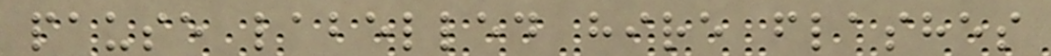pause labelled hire flashes
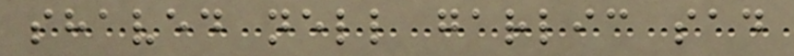shaved nell garlic sad
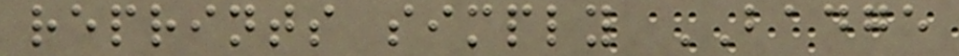reprints simply BADGE
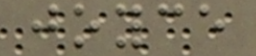joyce
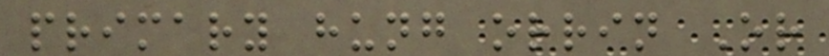primary hung orrin Or
